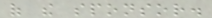of the sponsor.
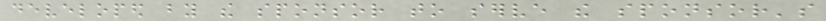developed by the sponsor to serve the sponsor's
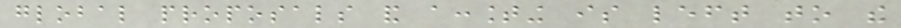global proposals and accounting is left to the
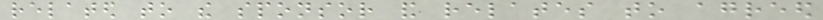related to the sponsor and relates to agreed
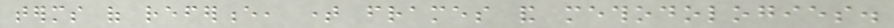terms of reference, time frames and methodologies.
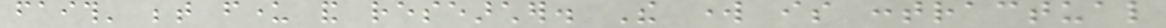faith' between funder and researcher. The work is contractual
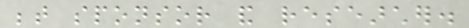between sponsor and researcher.
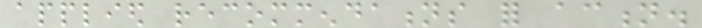applied recommendations for action.
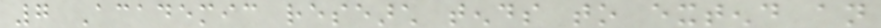7 Academic research tends to extend an
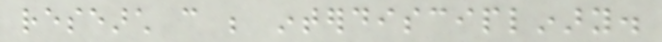research can be interdisciplinary.
